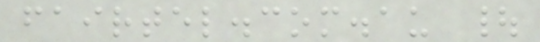fairtel.com.au |
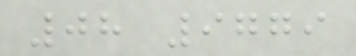08 9779
